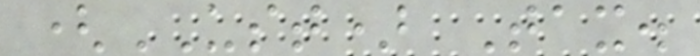(UST) Tax.
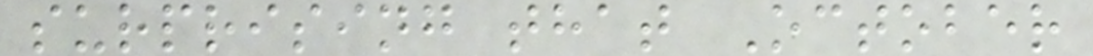surprising that October
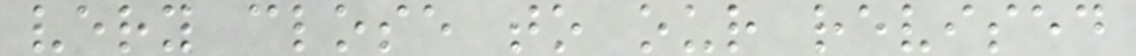very close to our revised
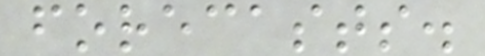forecasts.
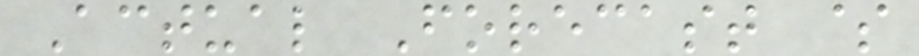Actual Forecast $
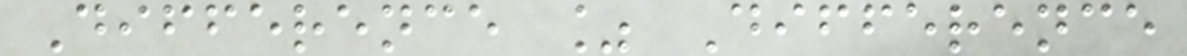Difference % Difference
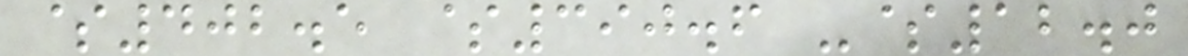$402.5 $390.6 -$12.0
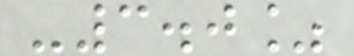-3.0%
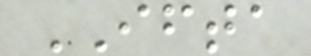IFTA
